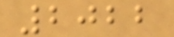2022
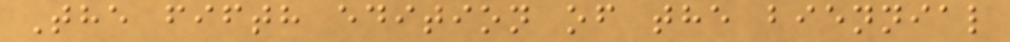The fifth edition of the biennial
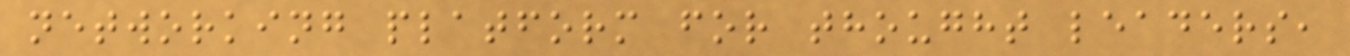networking platform for thought leaders,
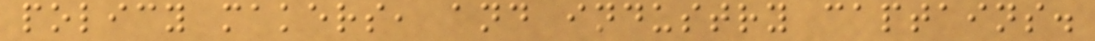policy makers, and industry captains.
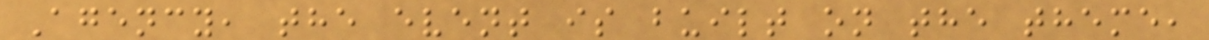Agency, the event is built on the theme,
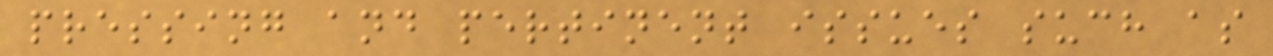pressing and pertinent issues such as
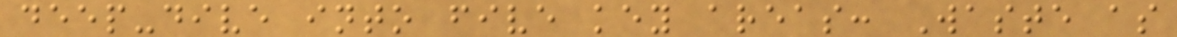deep-dive into five key areas: Waste as
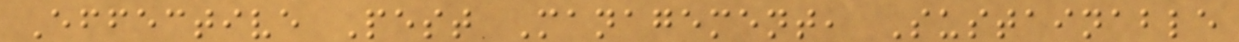Effective Pest Management, Sustainable
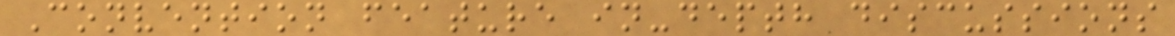Convention feature in-depth discussions
